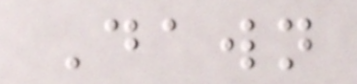Dawn
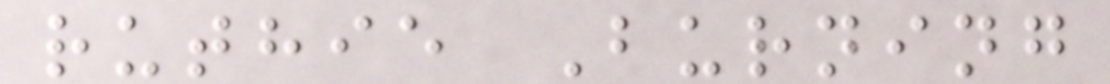ruthie Burning
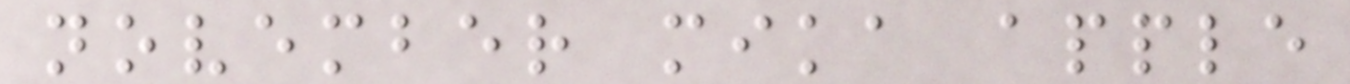november mika apple
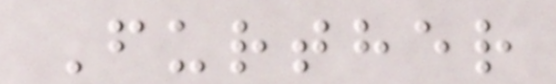Further
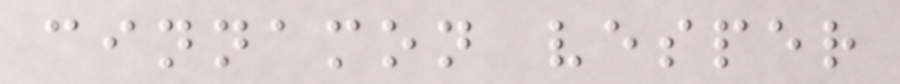cinnamon vesper
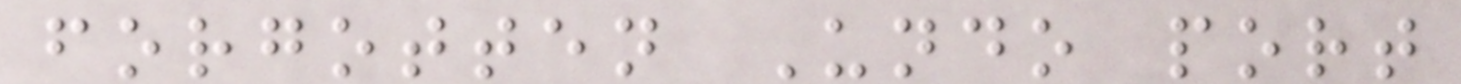forgotten Undo port
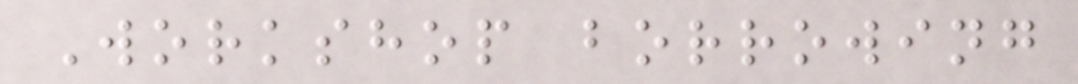Workshop borrowing
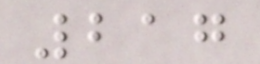217
